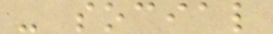- social
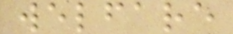welfare
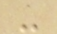-
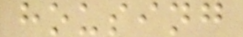housing
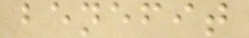benefit
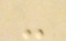-
